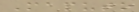Maputo
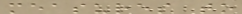measures to
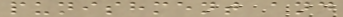punishment and
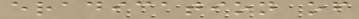eradication of
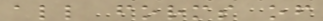all forms of
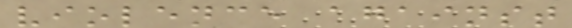violence against
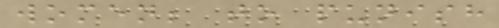women; to punish
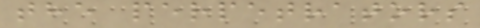the perpetrators
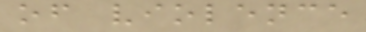of violence
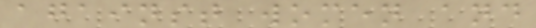against women and
